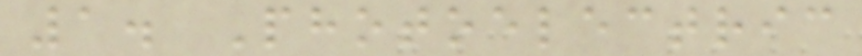1. Photoelectric
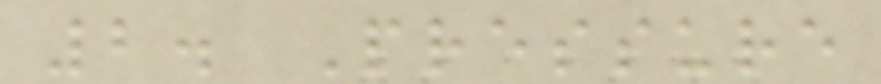2. Pressure
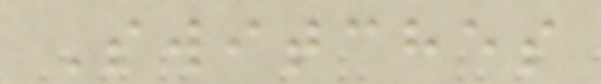Switches
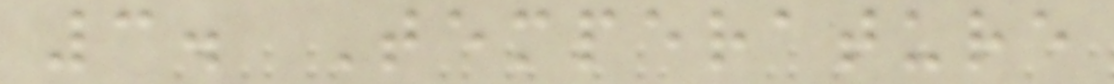3. Temperature
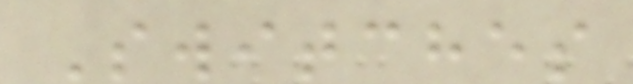Switches
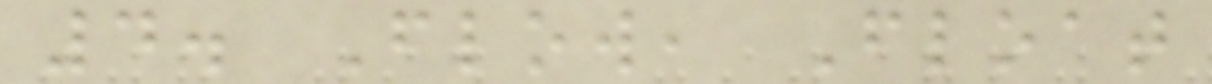4. Flow, Float
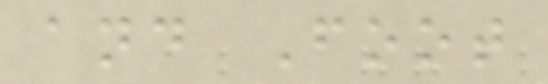and Foot
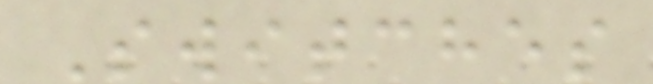Switches
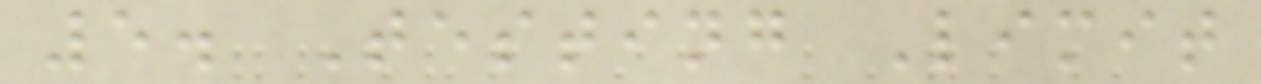5. Testing Limit
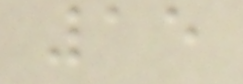15
